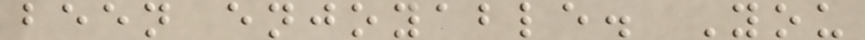been enjoyable. You
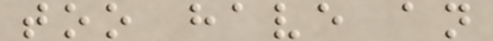too have an
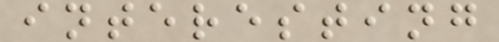interesting
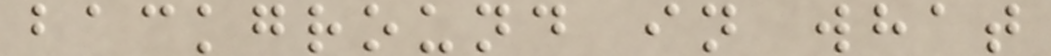background in what
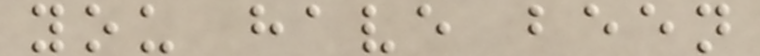you have been
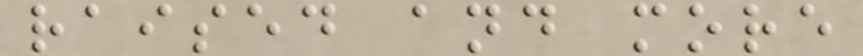raised and more
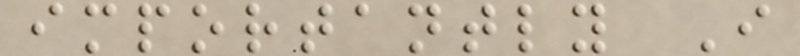importantly I
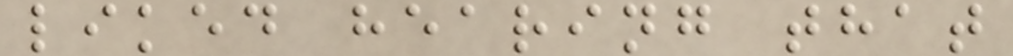liked hearing that
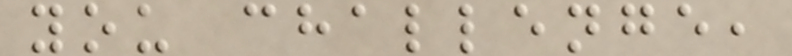you challenge,
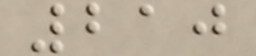210
